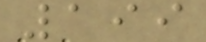199
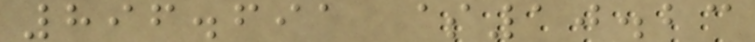896.691 $10.23
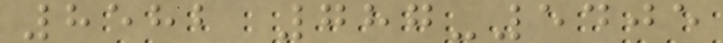8582 787-5405
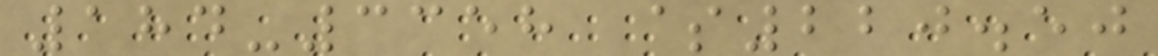184-3358 $220.50
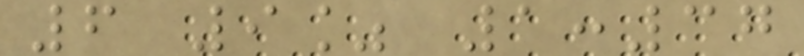6 9% 1:37
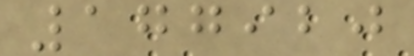177920
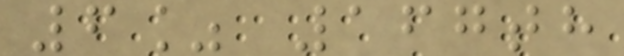6% 167th
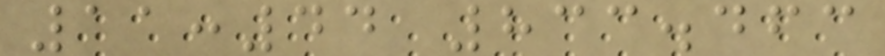11:44 833.463
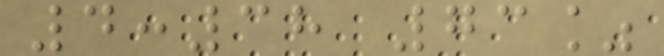4:38 73%
